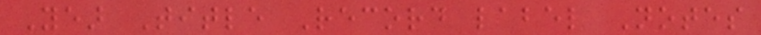Year Title Record label Notes
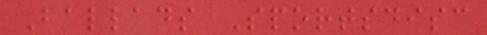Ballads Sportsdisc
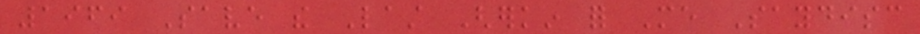1969 Save the Last Gherkin for Me Saydisc
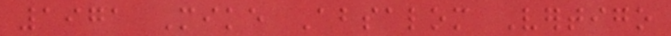1971 Mike Absalom Vertigo
